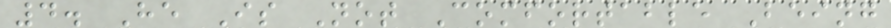4. He Is Not Comfortable Being
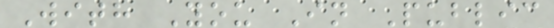With You In Public
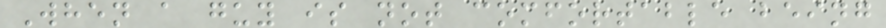When a guy is not comfortable being
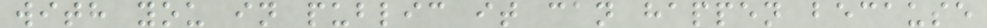with you in public it can happen because
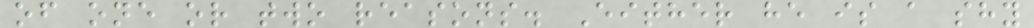of one or two reasons. Either he is a shy
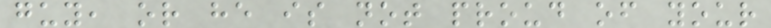guy, or he is not proud of your
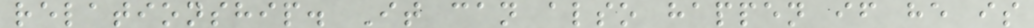relationship. It can also happen if he is
